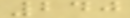240
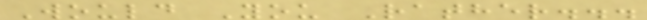Would You Rather...
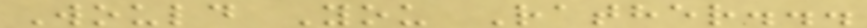Would You Rather...
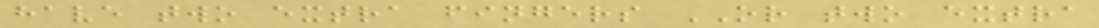have two extra fingers OR two extra
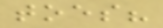toes?
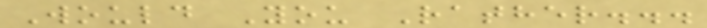Would You Rather...
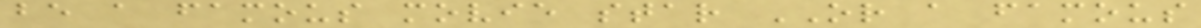be a famous movie star OR a famous
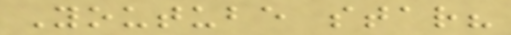Youtube star?
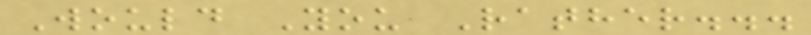Would You Rather...
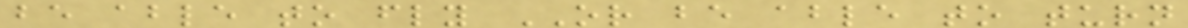be able to fly OR be able to turn
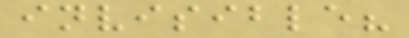invisible?
